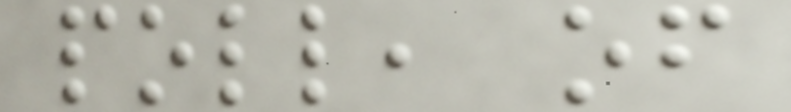poll, of
